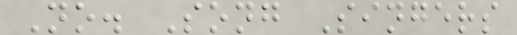No. Song Singers
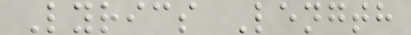Lyrics Length
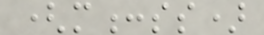(m:ss)
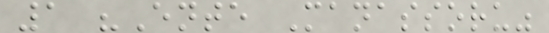1 "Ente Manassoru"
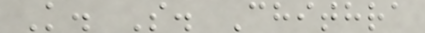K. S. Chithra
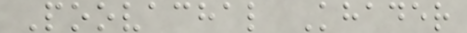Poovachal Khader
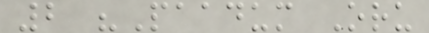2 "Paadum Oru
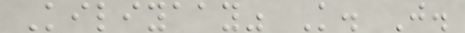Kiliyaay" K. J.
